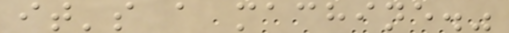it's a machine."
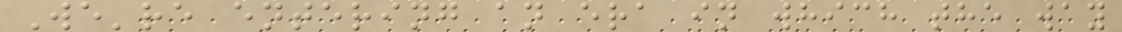We're entering an era in which the way
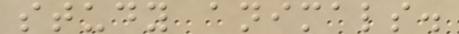study animals.
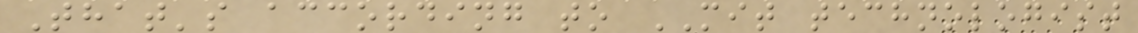That's according to MIT technologist
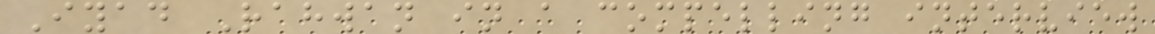Iyad Rahwan in a compelling interview
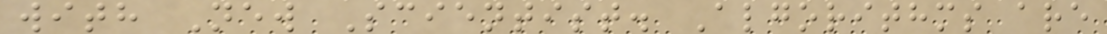with New Scientist. Algorithms are
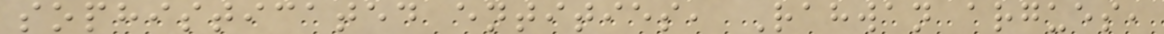sophisticated entities, Rahwan argues,
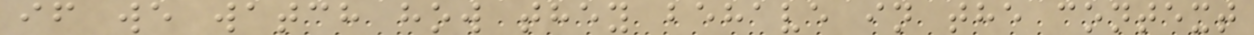if we watch how they behave in the context
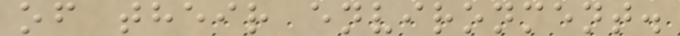of their environment.
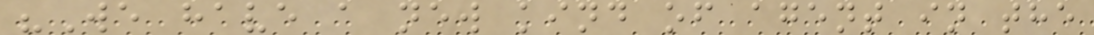"We have a new kind of agent in the
